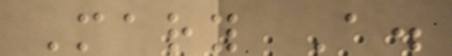Mary A.
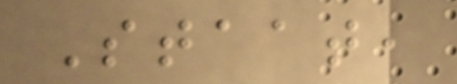Staat,
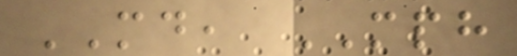MD, MPH
